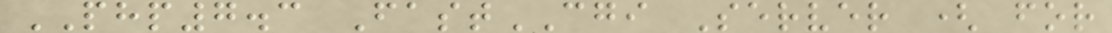PHP7.3 FastCGI Server ( for
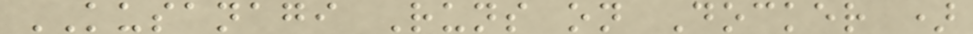KUSANAGI Runs on Docker )
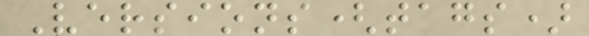Versions(tags)
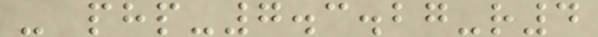- php-7.3.27-r4
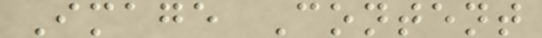Image Content
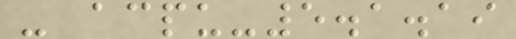- acpu-5.1.19
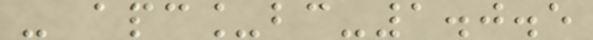- apc_bc-1.0.5
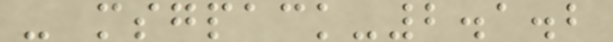- msgpack-2.1.2
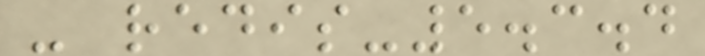- redis-5.3.4
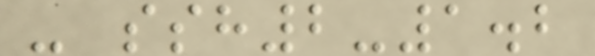- ssh2-1.2
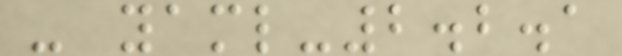- yaml-2.2.1
